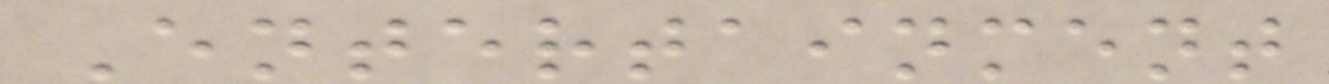Entertainment
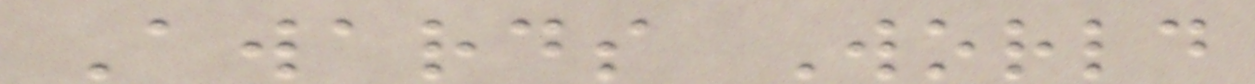Awards World
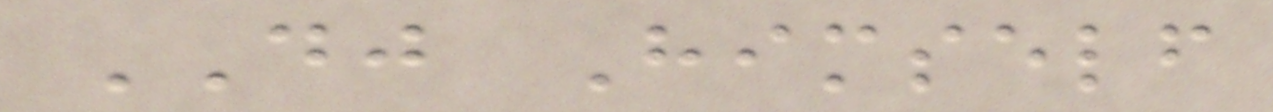DJ Himself
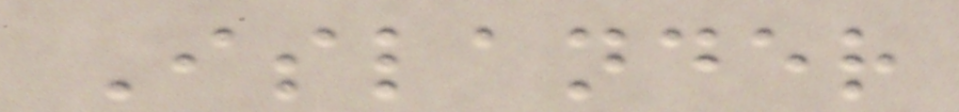Islander
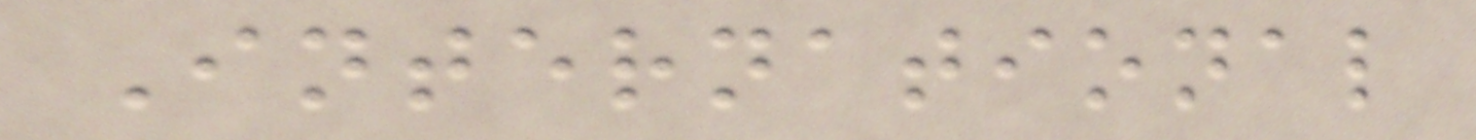International
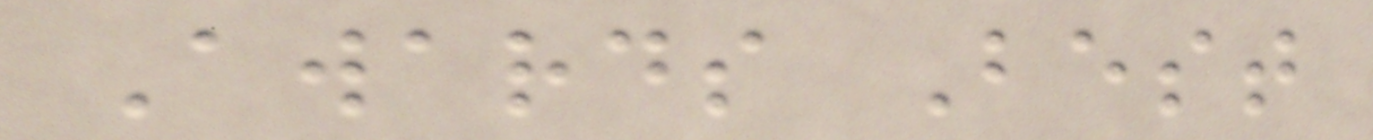Awards Best
